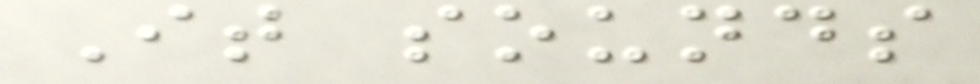It sounds
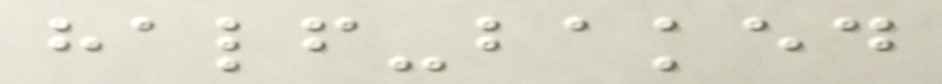half-baked
